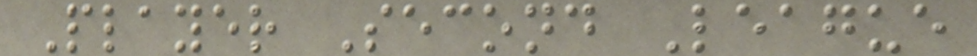Player Second League
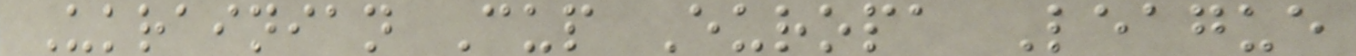Ukrainian Cup Europa League
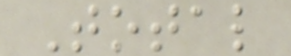Total
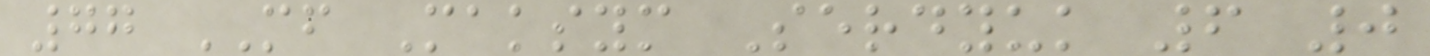77 MF Maksym Serdyuk 6 0
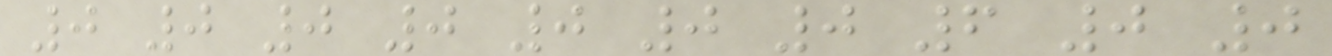0 0 0 0 0 0 0 6 0 0
